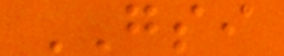GSI
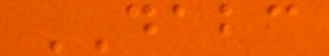DABC
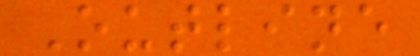Outline
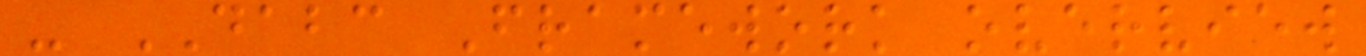- DABC Framework overview
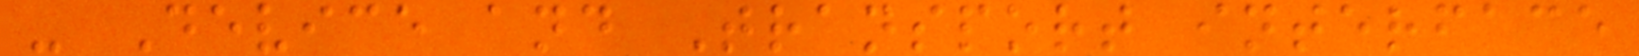- Device and Transport interface
